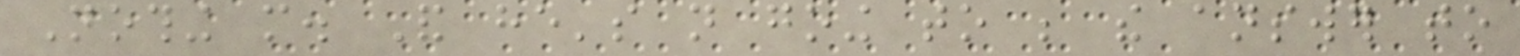Nothing more. And he's not going to be the answer to
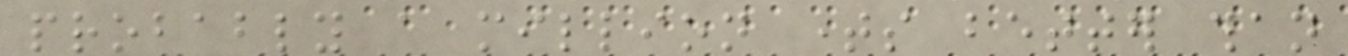probably a million times better than
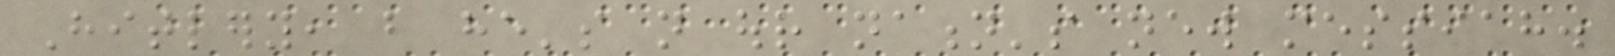Hitlery, but he's not our nation's new messiah.
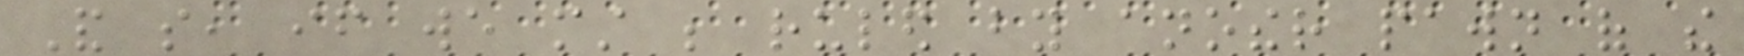And so, if we must be ruled by another pawn of the
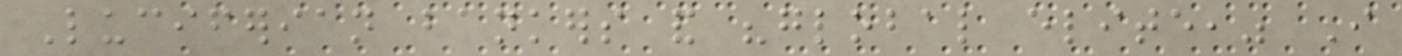Luciferian bankers and "global elite," I
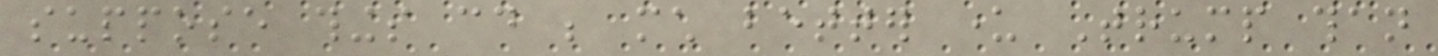suppose things could be much better under Trump than
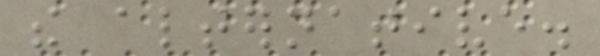the alternative.
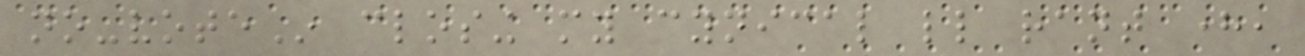no-voteIn closing my cynical little rant here,
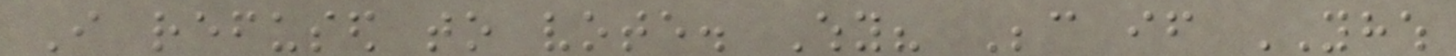I refused to vote. Why? Because if YHWH
